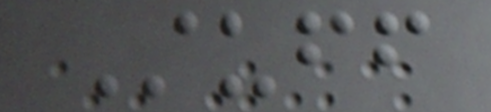Stuff
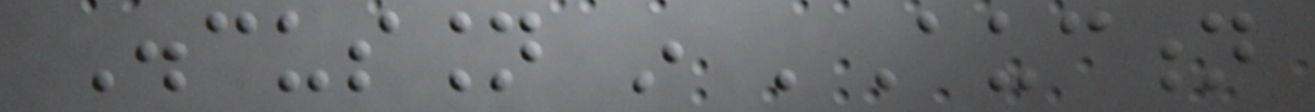Discussion in 'Auction
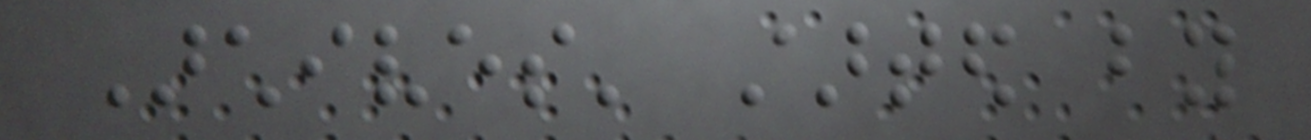Archives' started by
